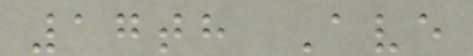17th Ave
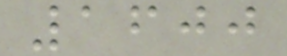1600
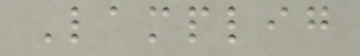Lamplig
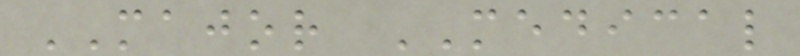MAJOR MEDICAL
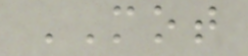MOT
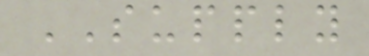SUPPLY
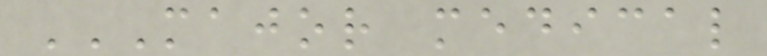MAJOR MEDICAL
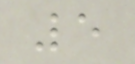5
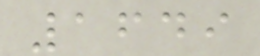1649
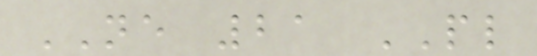NE 21 PL
